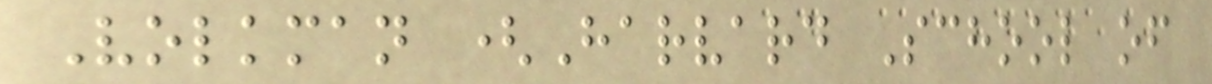Volkman (Harvard School of
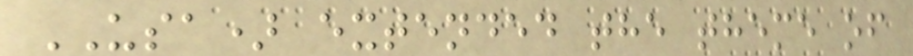USA) extended the theme of
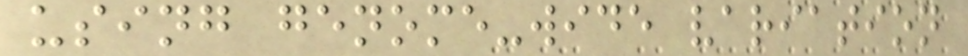using genome-wide variation
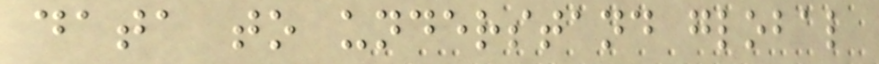data to understand global
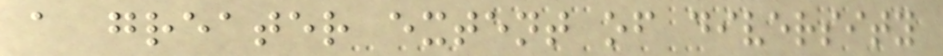a greater extent of diversity
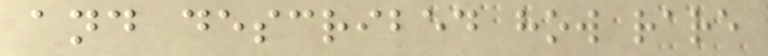and described how rare
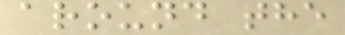around the
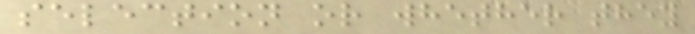selection or whether they
